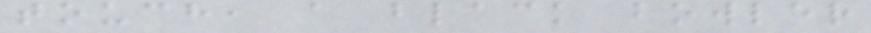touch, a black bowler
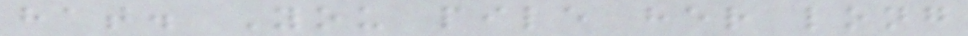hat. You pile her long
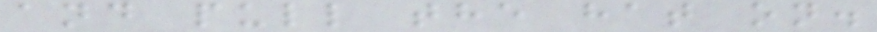and pull the hat on.
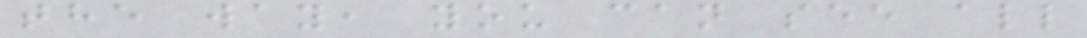the way, you can see all
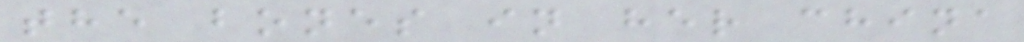the bones in her china
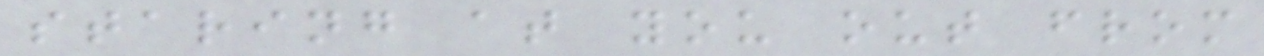staring at you out from
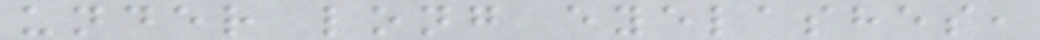under long eyelashes,
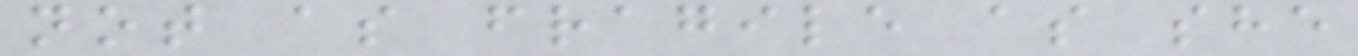not as fragile as she
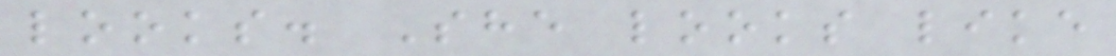looks. She looks like
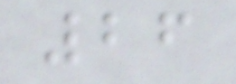26
